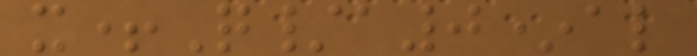x+Q/a0*al
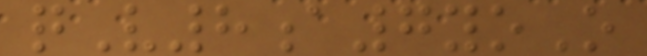qV8a7yoO
